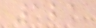121
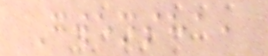Gwensha,
